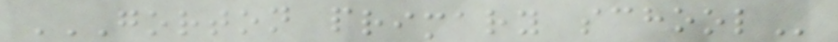GORTON PRIMARY SCHOOL
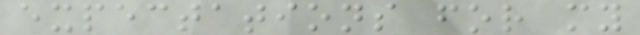expectations for my
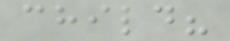child?
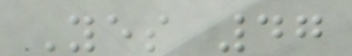Yes 47
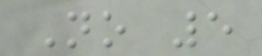No 5
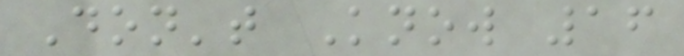Don't Know 16
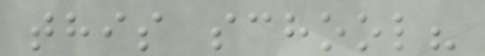this school?
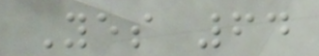Yes 64
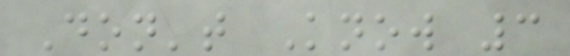Don't Know 3
